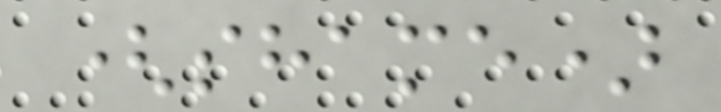(shame)
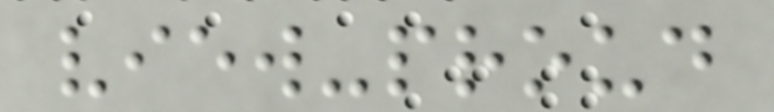view-proud
